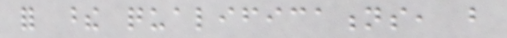for these qualifications, but
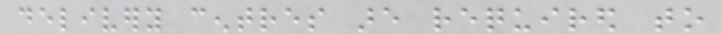delivery centres are required to
